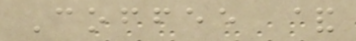Coffee &
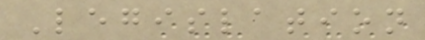Legislation
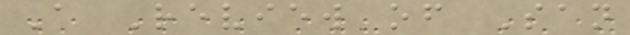A Review of San
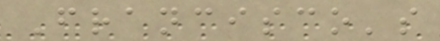Francisco's
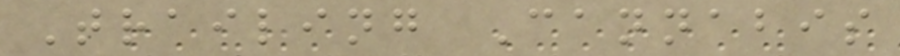Trailing Cannabis
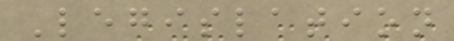Legislation
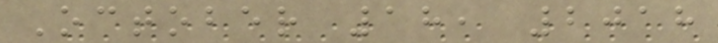October 18, 2018
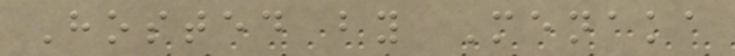Hosted by Menaka
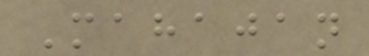Mahajan
